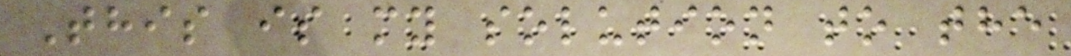This is my solution to the
